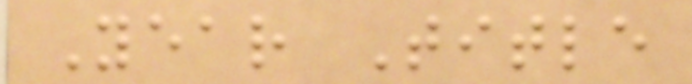Year Title
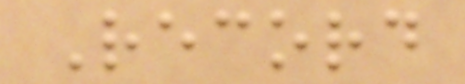Record
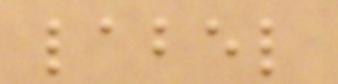label
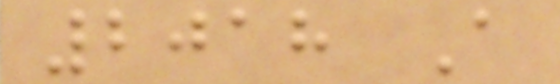2018 A
